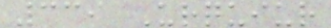339 Urquiur
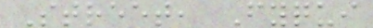Street, Fyqui
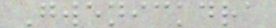Gwenickdra
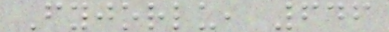Fyjorlu, 646
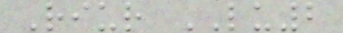Riur LU2
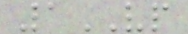1VP
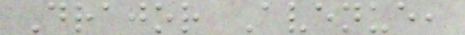Drajor Avenue,
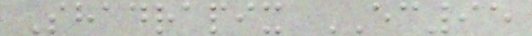Shadrapix EC95
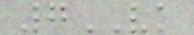7VK
